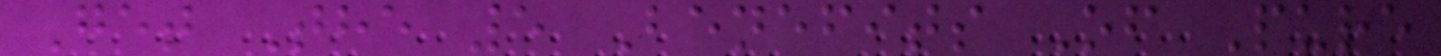Get The 5 Benefits Of Pure
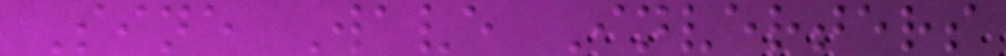Sine Wave Inverters
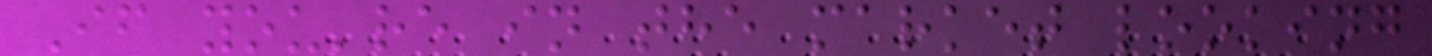If you're in the market looking
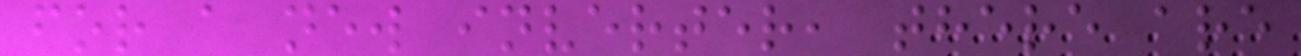for a new inverter, there are
